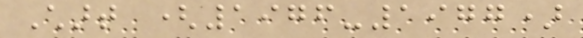Chart (1976-1977)
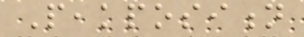Peakposition
